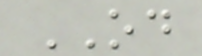OD
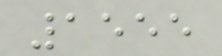1555
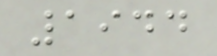1944
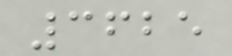3625
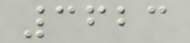3623
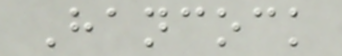Hancock
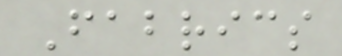Fabrics
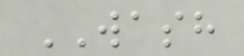WASH
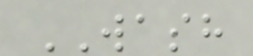WASH
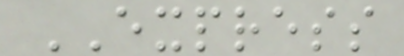EXPRESS
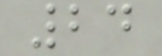24
